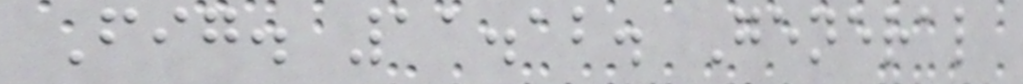Fig. 11.12. General
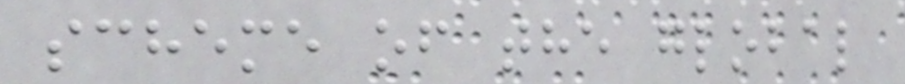scheme of the global
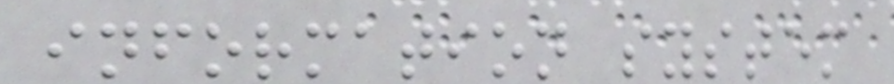information system
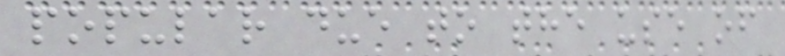popular due to the use of
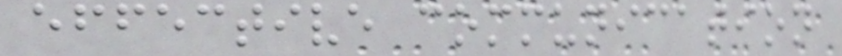effective communication
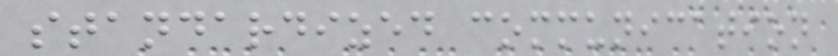standardized communication
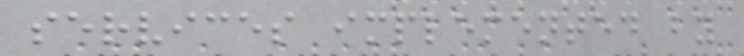services implemented by
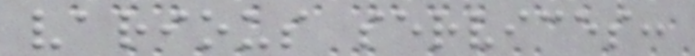various services:
